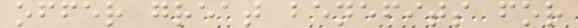offer great benefits for
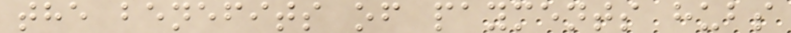the benefits of payments hubs
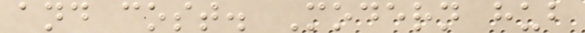and cost. Modern hub
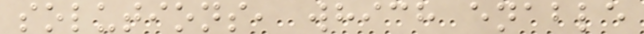solutions, which enable
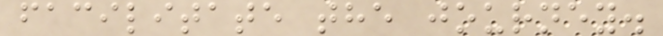facilitate the journey.
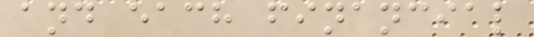and each financial
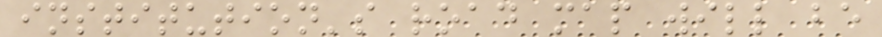institution's road map will be
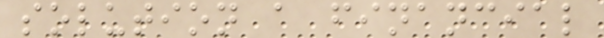solution a financial
